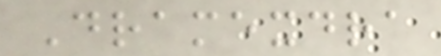Dramexdra
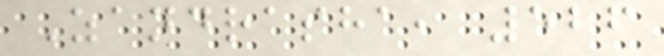Zandrasha, 526
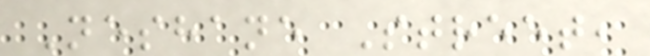Neshane Street,
